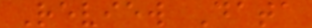Review Data
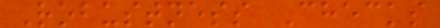Robustness Checks
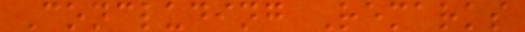Concluding Remarks
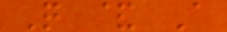Q & A
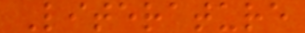Literature
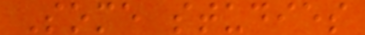Some studies
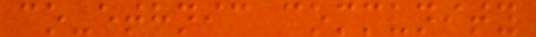co-ethnic community
